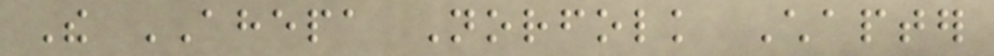The AHEPA Norfolk Chapter
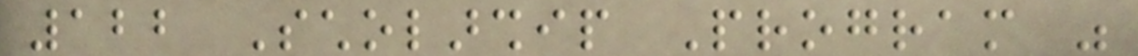122 Scholarship Program was
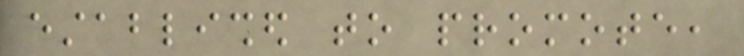established to promote,
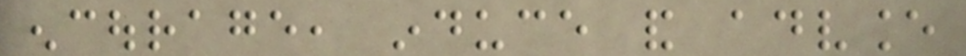encourage, induce and advance
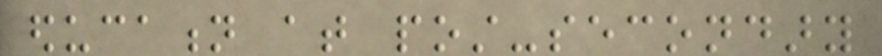education at post-secondary
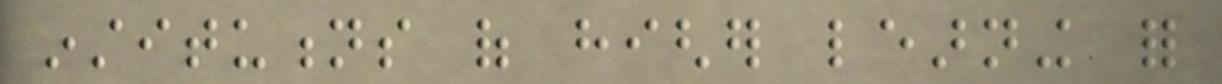institutions of higher learning for
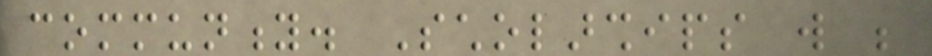community. Scholarships will be
